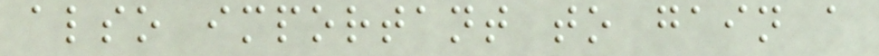also important to gain a
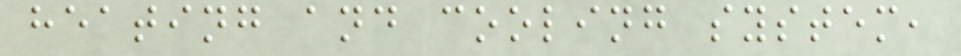heating and cooling system,
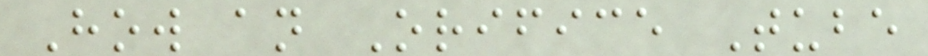How an Orifice Tube
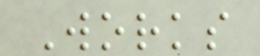Works
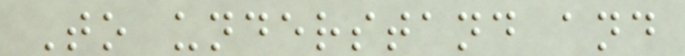To understand and
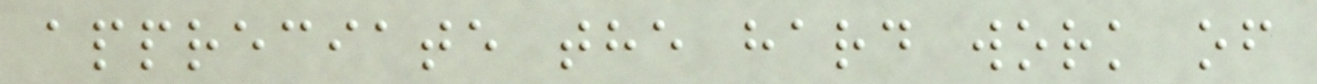appreciate the hard work of
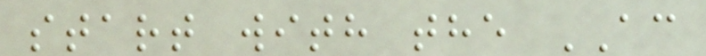start with the AC
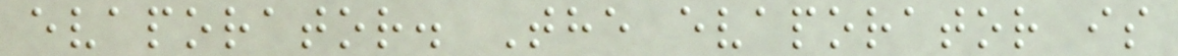evaporator. The evaporator is
